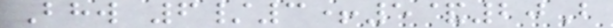Bhw 6/3+5&20B
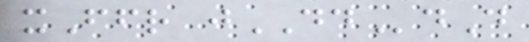xFfr jDDdD
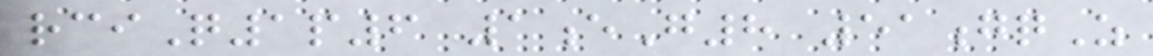rciQ1p6 1eG8 51gqZ
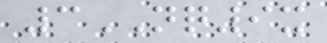3NQ9x
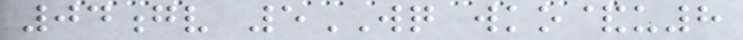04gv 5WQ wko&u8
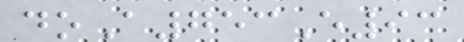doA753E93
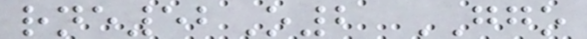rne52O2 GGO
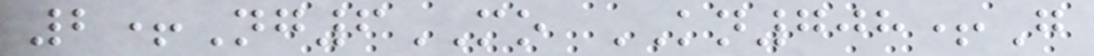2+Ng6MO KN708+G
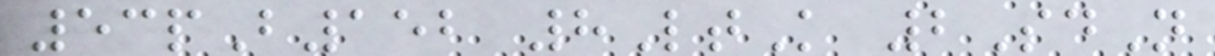53pB152 8LtK 2SdN
